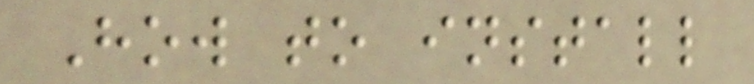How to install
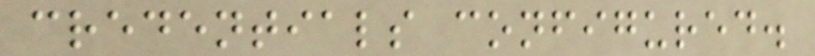credentials configured.
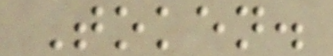Token.
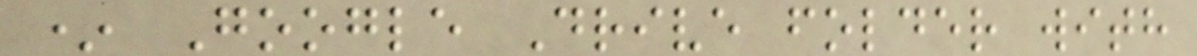* Google Drive folder with
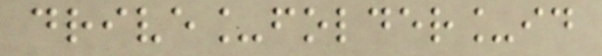drive_folder_id
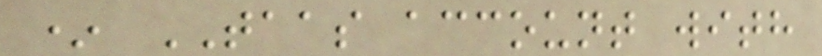* TAAS account with
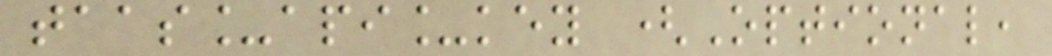taas_api_key (Optional,
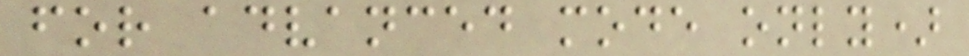for advanced mode only)
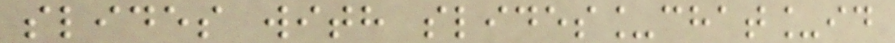slides with slides_chat_id
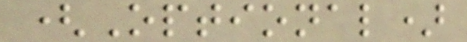(Optional)
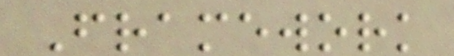Framework
